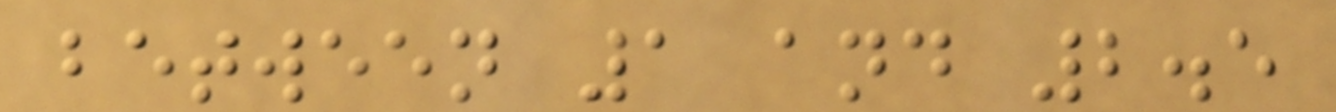between 1 and 2.5
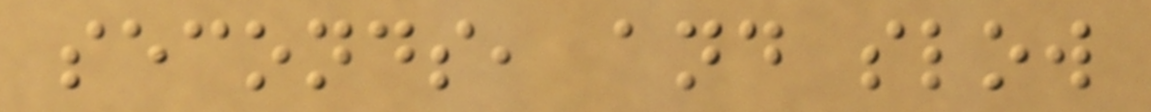seconds, and slow
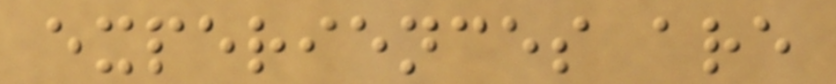experiences are
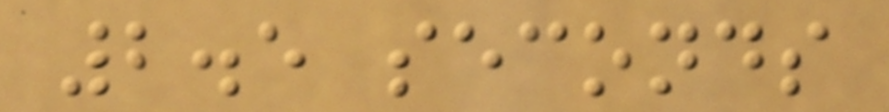2.5 seconds
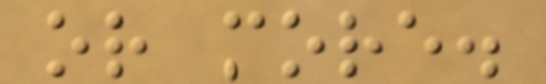or more.
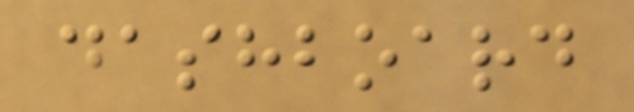dashboard
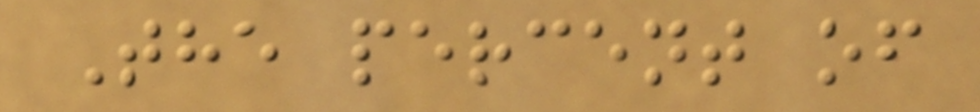The percent of
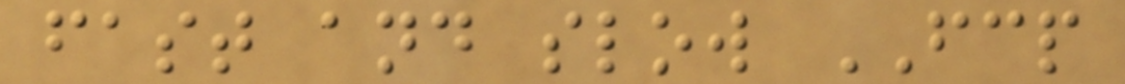fast and slow FCP
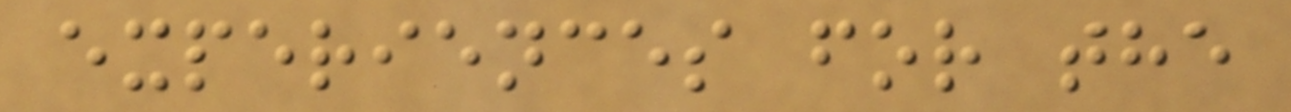experiences for the
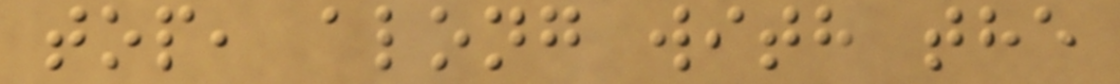top, along with the
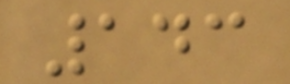143
